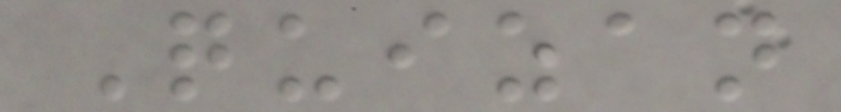Quizan
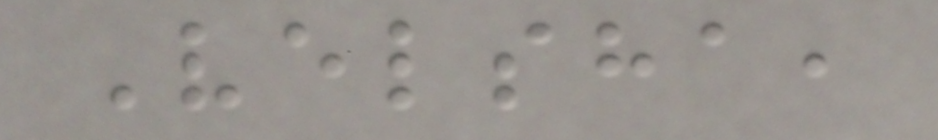Velsha,
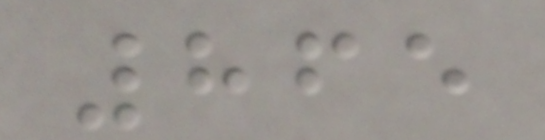865
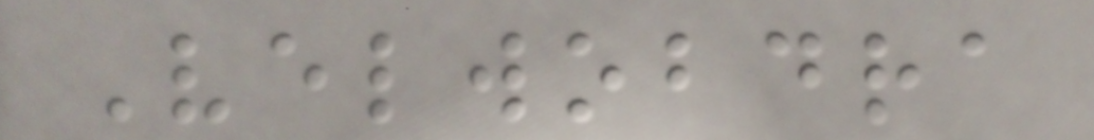Velwobdra
